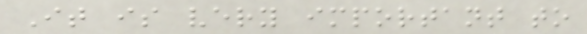It is very important to
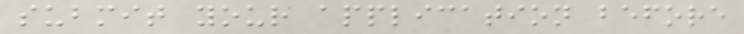submit your application before
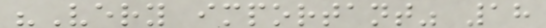"Very important" 18
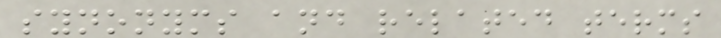synonyms and related terms
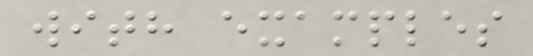with examples
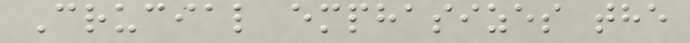Crucial emphasizes the
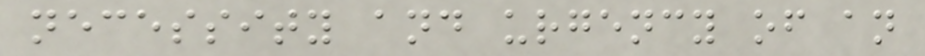necessity and urgency of an
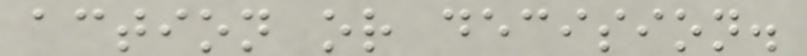action or decision.
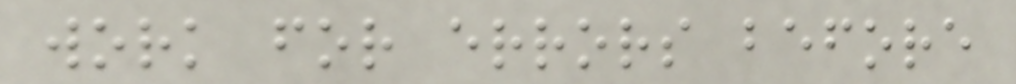work for errors before
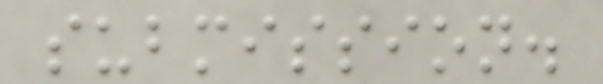submission.
